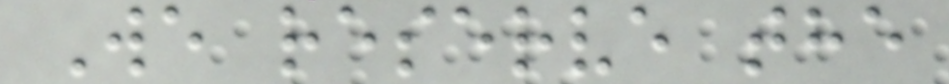We reserve the
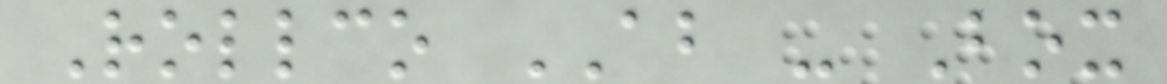Rollco AB - Box
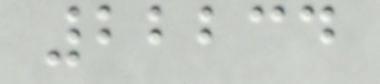22234
